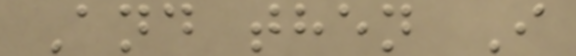And then I
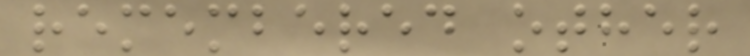remembered other
